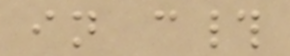in c#
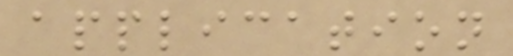application
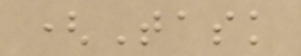(Task
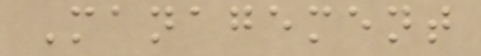Management
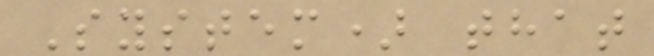System) that
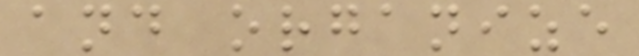and organize
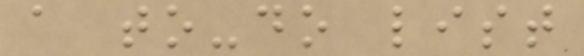a to-do list
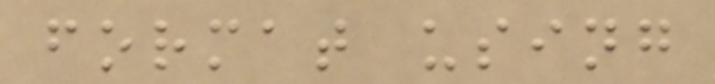format using
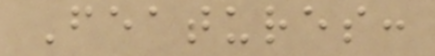Features:
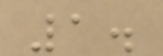1.
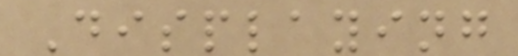Displaying
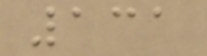131
